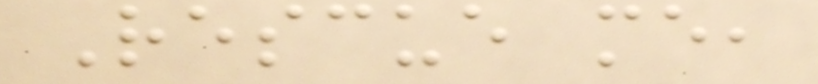Rescue me,
